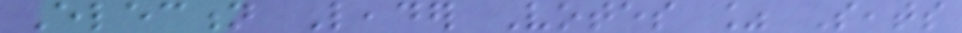Election Leader Votes % Seats
